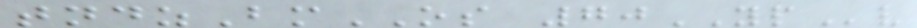tndzBmOS 70YPv
